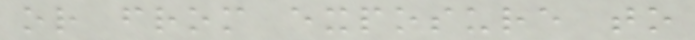or from exposure to
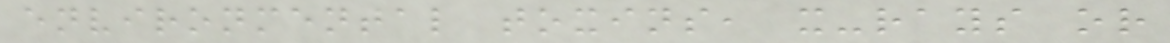environmental toxins, x-rays or
